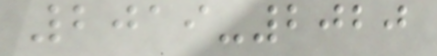2019-2020
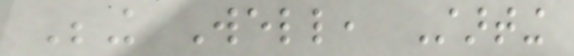Being Well, Starting
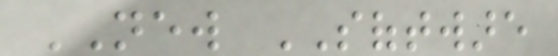NEW SOFTWARE
